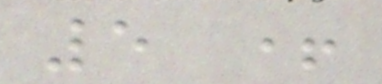5 +
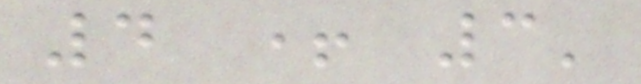4 + 3'
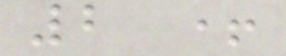2 +
